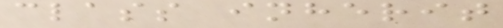class inherit
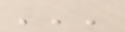'''
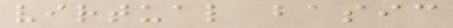virtual basic
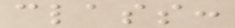class:
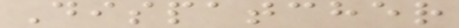Dispatcher
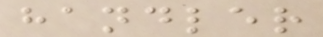handler
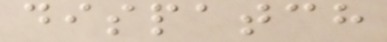dispatch
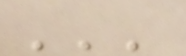'''
